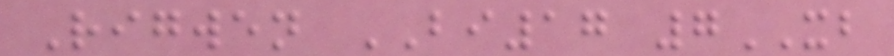Rigwen BI17 7XB
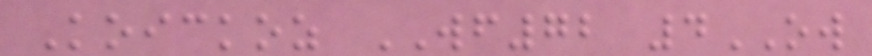Koickoz WF72 4OW
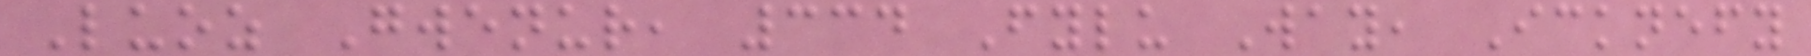Luoz Gwenur, 334 Fylu Way, Icknefy
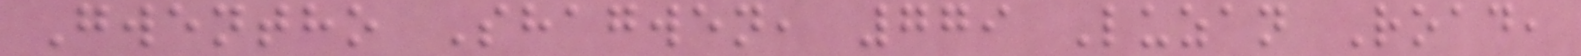Gwentho Shagwen, 779 Luzan Road,
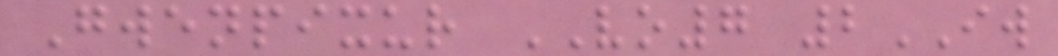Gwenpixur VO7 2IW
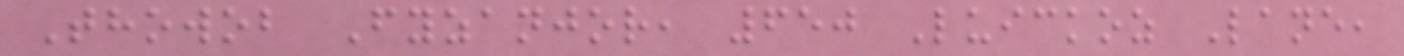Thowob Fyzanjor, 650 Luickoz Lane,
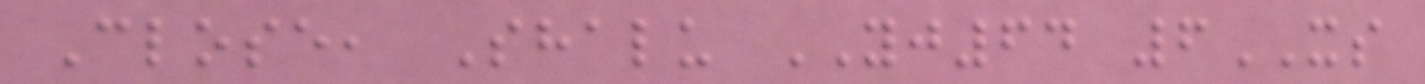Close, Shalu YJ64 6XS
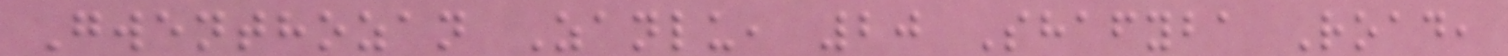Gwenthozan Zanlu, 20 Shafyba Road,
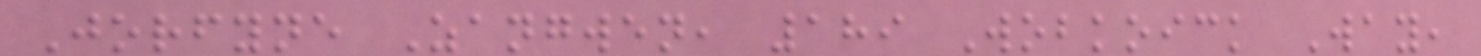Jorfyne Zangwen, 189 Wobkoick Way,
